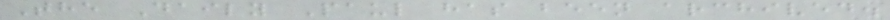The Daily Paul has been archived.
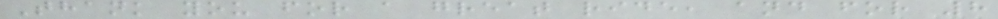Thank you for a great ride, and for 8
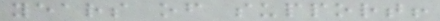years of support!
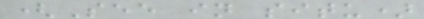(See in situ)
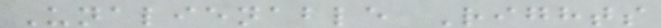Unalienable Rights
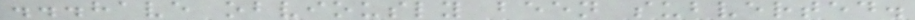...have obviously been subverted.
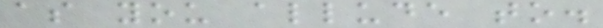as you allude to.
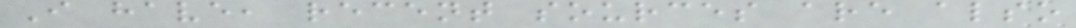I have, recent sources are also
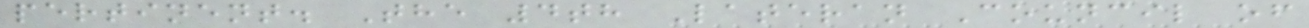pertinent. The 4th Lateran Council of
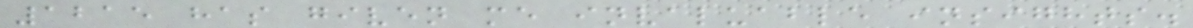1215 has given me invaluable insights.
